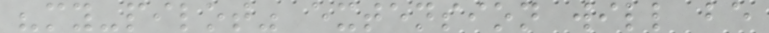"my-pilot" extension will be
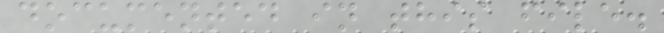documented in this file.
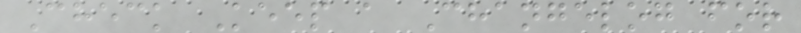Check Keep a Changelog for
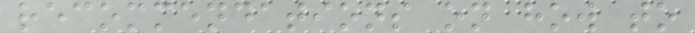recommendations on how to
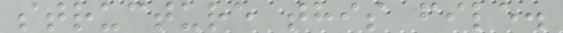structure this file.
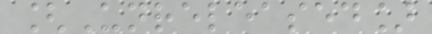[Unreleased]
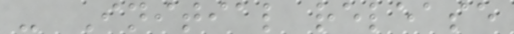- Initial release
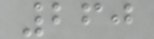260
